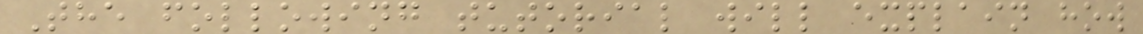The following tutorial will explain how
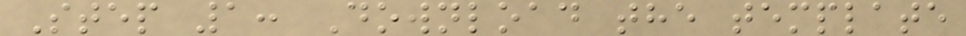Step 1: Download the template
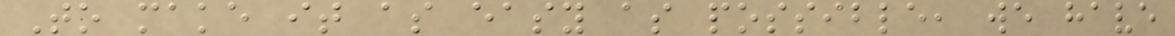To make it as easy as possible, we have
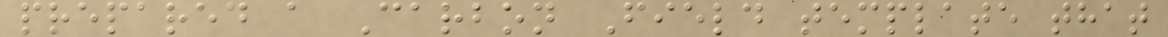prepared a Carbon Field template that
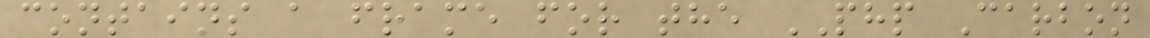contains a frame for the PHP Carbon
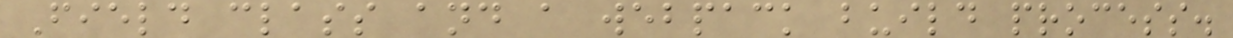Field class and a webpack build process.
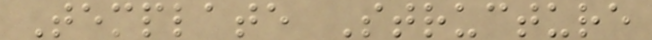Template Structure
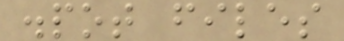.pot files
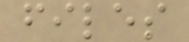files
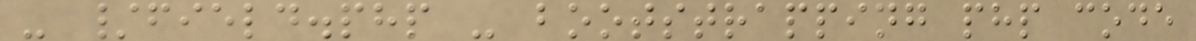- /field.php - bootstrapping php code
